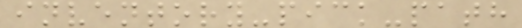inventory-pick-path
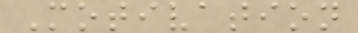Motivation
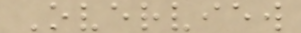Overview
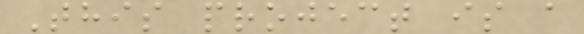This project is a
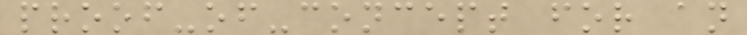proof-of-concept for an
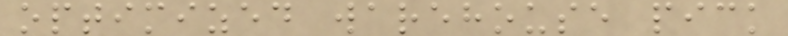optimized warehouse pick
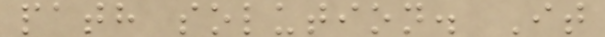path solution. It
